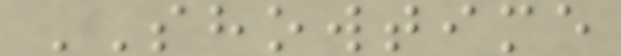SHOWTIME
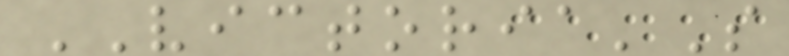VICTORIA'S
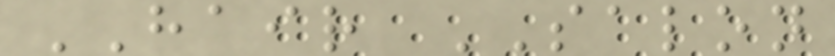HAIR SALON
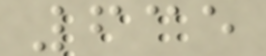635
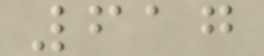617
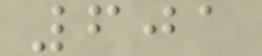601
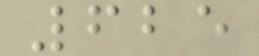625
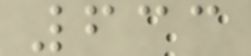633
